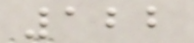122
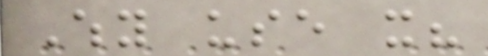Why use it?
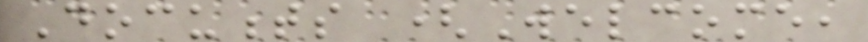Documents (Welcome,
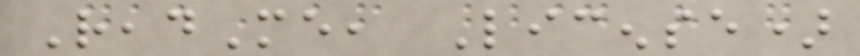ReadMe, License)
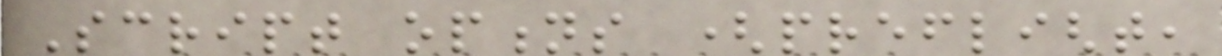Script options (preflight,
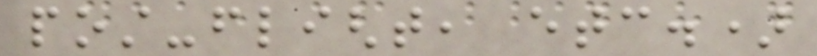post-flight, etc.)
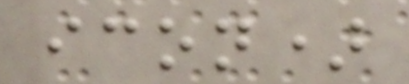icon)
